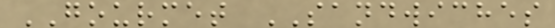GOURMET SANDWICHES
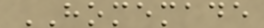HOMEMADE
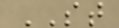ST
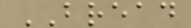BREAD
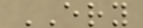ERY
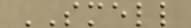SMELL
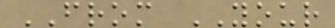FROM YOUR
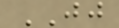JJ
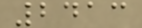2413
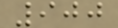900
